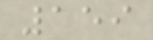159
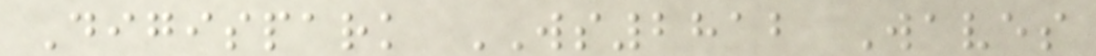Digispark WS2812 Waves
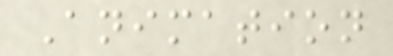Animation
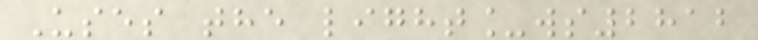Uses the light_ws2812
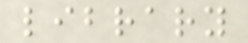library
